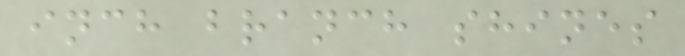inch branch shines
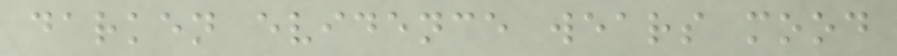darken evidence wears mood
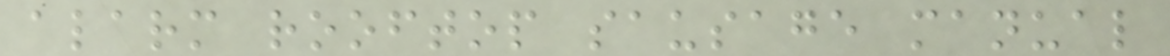alarm rooftop sausage manual
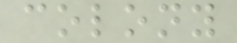colony
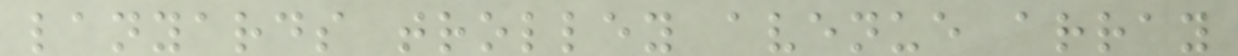lanyards trolley avenue array
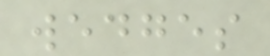wedges
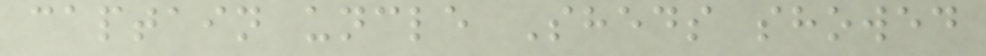captain uncle Sheds showed
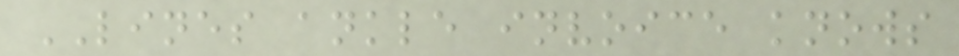LINES ankle invoice knows
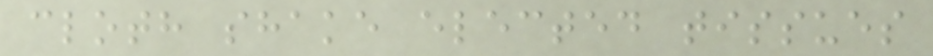cloth shake elected tissues
